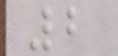2
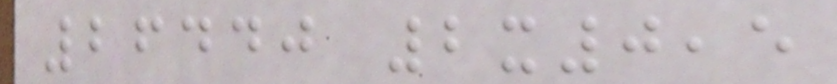26440 2x0,5
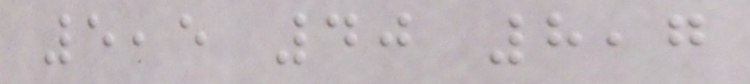5,5 40 8,7
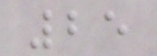25
